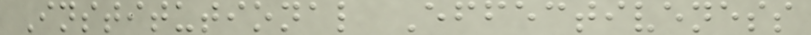Institutional Effectiveness
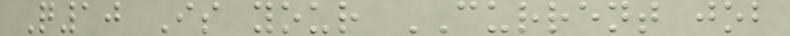Q10 Is your CURRENT job
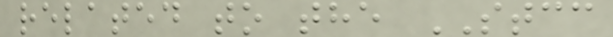related to the STCC
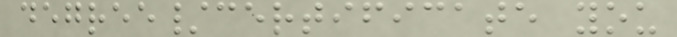degree/certificate you
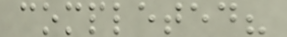completed?
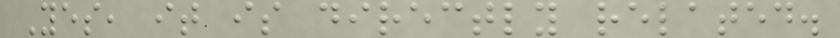Yes, it is directly related.
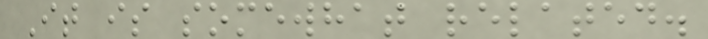It is somewhat related.
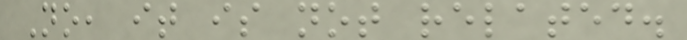No, it is not related.
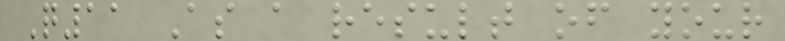Q11 As a result of your
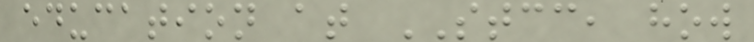education at STCC, how
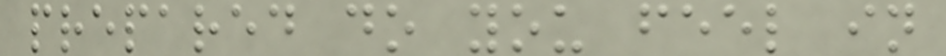prepared do you feel in
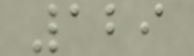129
